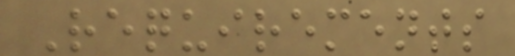Requirements
